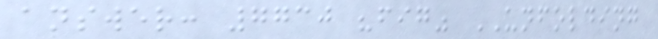answer: 7730 "fig" UNFOLDING
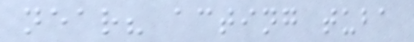near? acting tuba
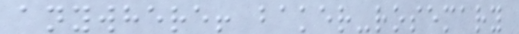anywhere! baker-rosemary
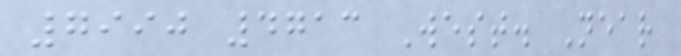7990 4713 West. Near
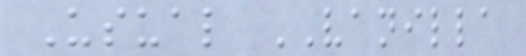Usual VANILLA
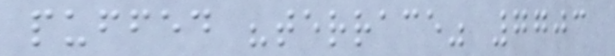puffed "terrace" 7703
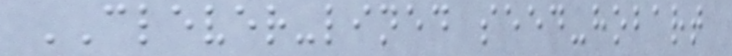CLEVER-lined seed-hobart
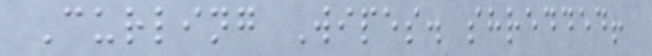Curling Wipes. shredded!
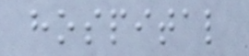hospital
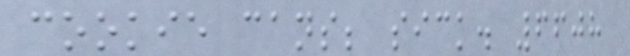cookie cans; sick. 6608
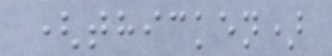(thicken)
